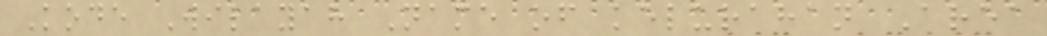Kode Wilayah Name of kelurahan Area
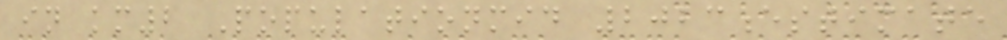in km2 Populationmid 2023estimate
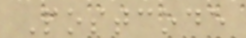Postcode
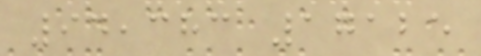94,383 17125
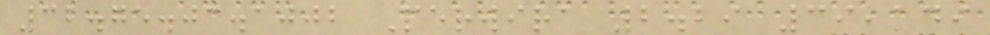32.75.03.1002 Perwira 2.29 39,149
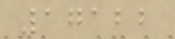17122
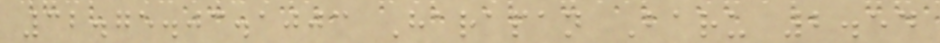32.75.03.1003 Harapan Baru 2.54
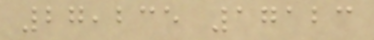27,235 17123
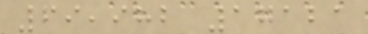69,982 17121
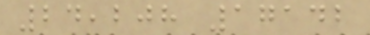24,208 17142
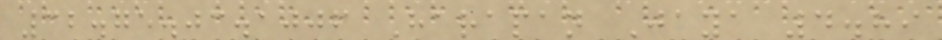32.75.03.1006 Harapan Jaya 4.89
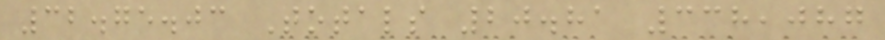32.75.03 Totals 20.81 338,087
